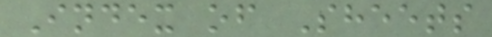Index of Sheets
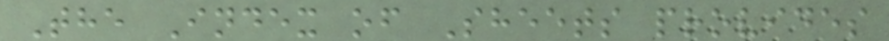The Index of Sheets provides
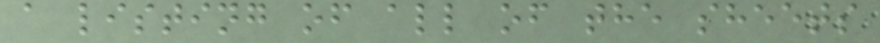a listing of all of the sheets
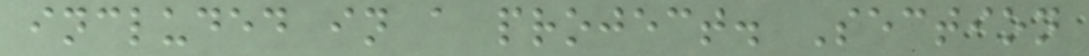included in a project. Section
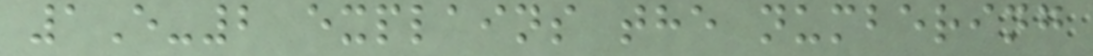1E-2 explains the numbering
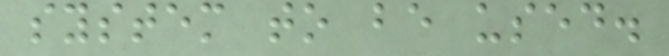system to be used.
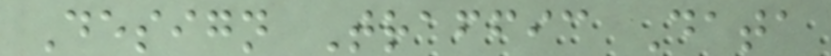Design Traffic Data
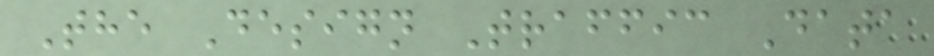The Design Traffic Data
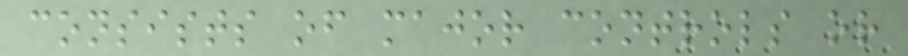consists of major controls or
